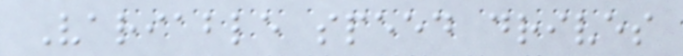Variable speed drives
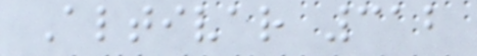Altivar 312
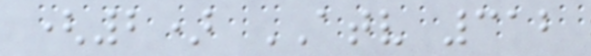(2) ATV 312
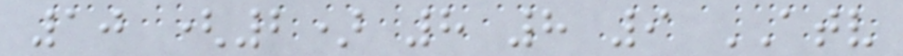10 (2) 8 8 9 ATV
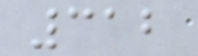312
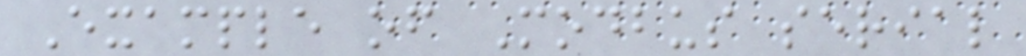Example of Modbus serial
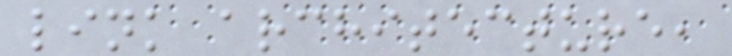link architecture,
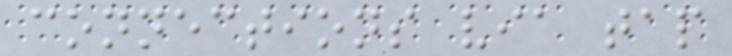connections via tap
